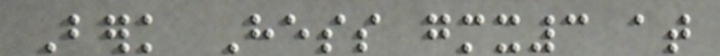Berk Hess gmx3 at
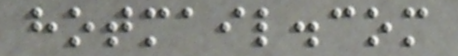hotmail.com
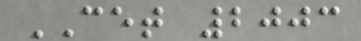CET 2003
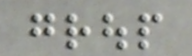group
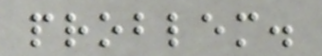problem.
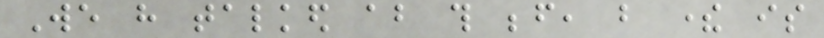We have talked about this before, but there is
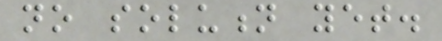no solution yet.
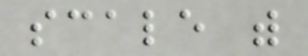scale with
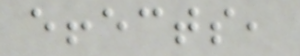effects,
